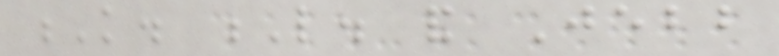K. L. and Jebb
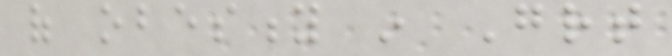of obesity in Great
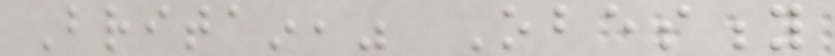Britain," Obesity
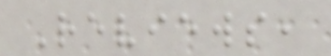Reviews,
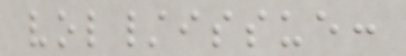vol/issue:
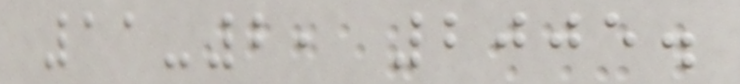11-2, 2005.
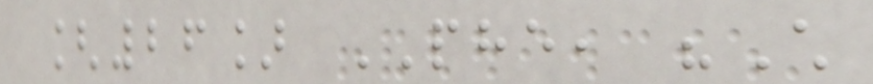[26] PHE, "Child
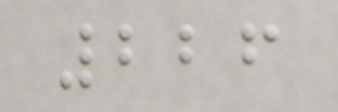226
